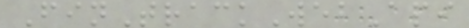FinTrackWebApi
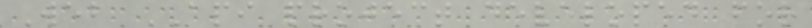Web API project developed for
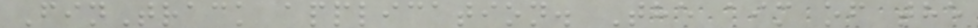FinTrack application. The aim of the
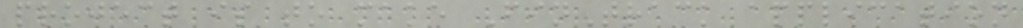project is to make FinTrack application
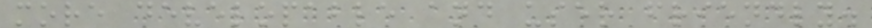more developable and user friendly.
